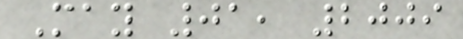May 01, 2009
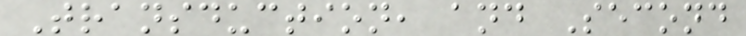Transduction, and Second
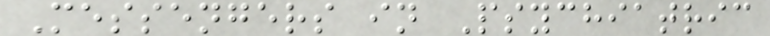Messengers in Psychiatric
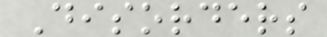Disorders
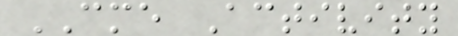CME Activity
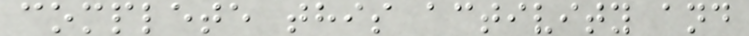complete this activity and
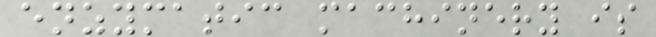enzymatic machinery is
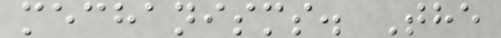mechanisms. The
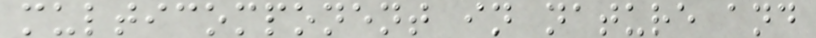multicomponent in nature and
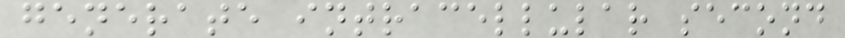generate intracellular second
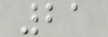21
